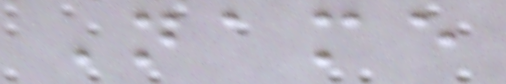Name
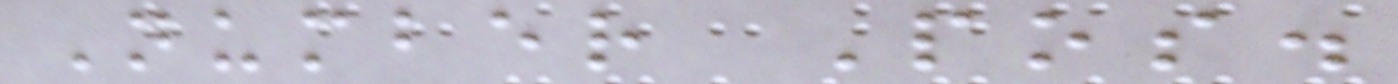Number Pos.
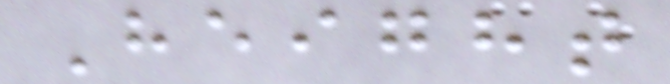Height
